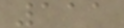111
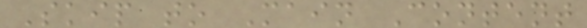Skip to Main Content
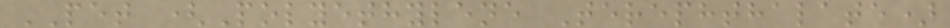PET (Polyethylene Terephthalate)
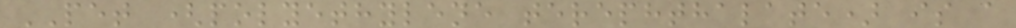PET (polyethylene terephthalate) is a
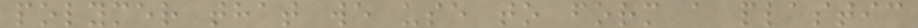polymer that we use to form a plastic
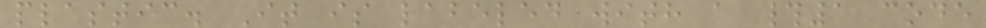plastic. It is labeled with a #1 code
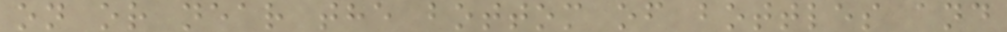on or near the bottom of bottles and
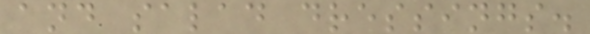and salad dressings.
